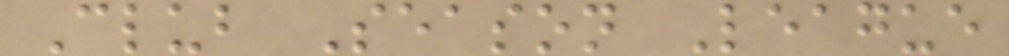Club Season League
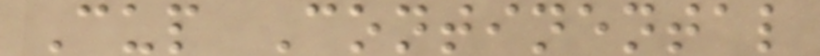Cup Continental
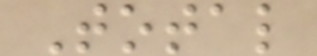Total
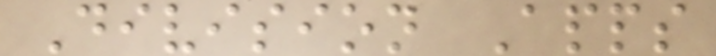Division Apps
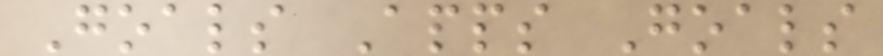Goals Apps Goals
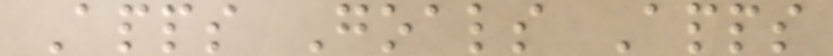Apps Goals Apps
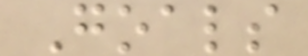Goals
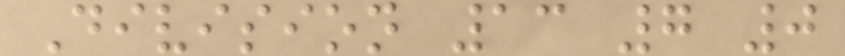Division 13 7 0
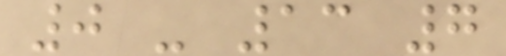0 - 13 7
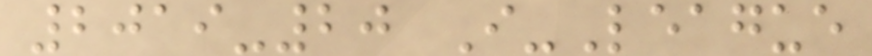2019-20 I-League
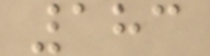183
